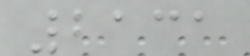2131
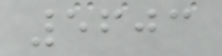5603
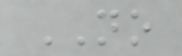NO
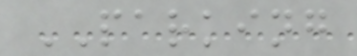PARKING
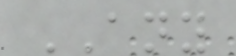ANY
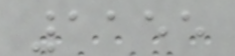1155
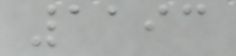1193
